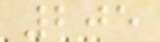205
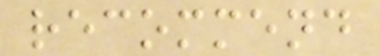recommend
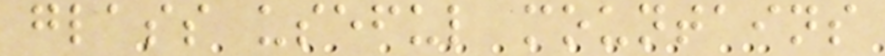glass useful mountains
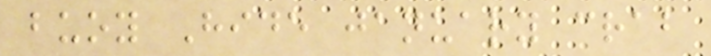buoy Hide january crab
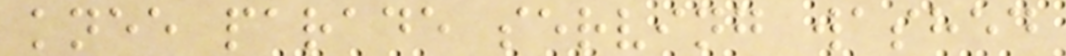knee parade serving washed
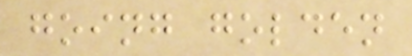going golden
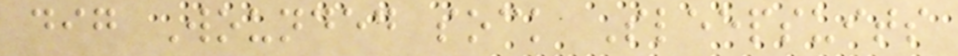dig Wounded sock Sleepsuits
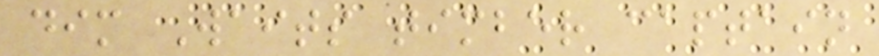dim Waits timber captain
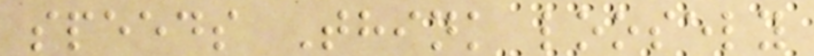speeds Think loosely
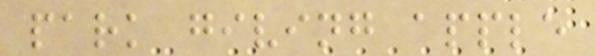park giving apple
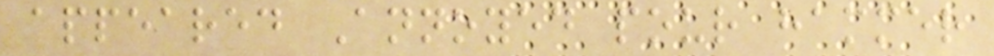appeared Annoyed pour hammer
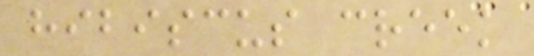hibiscus creek
